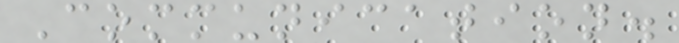Communication.
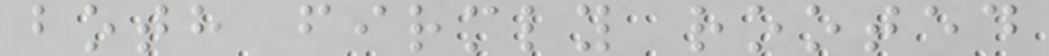both firmly rooted
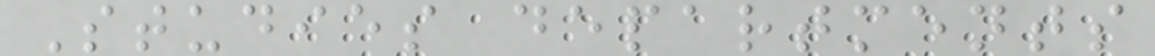Studies departments
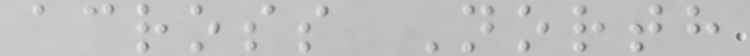across North
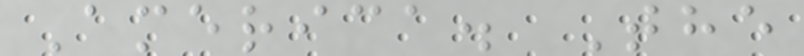America. The
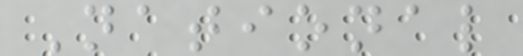National
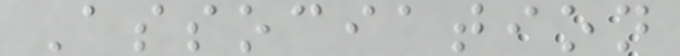Association
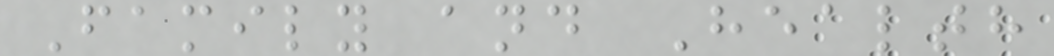Family and Health
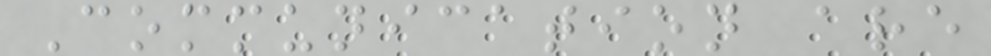Communication are
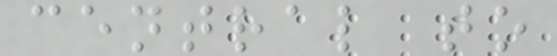central to
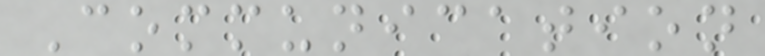Communication
